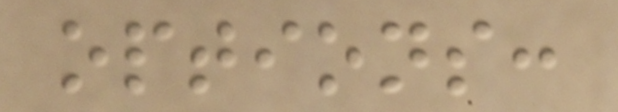options:
